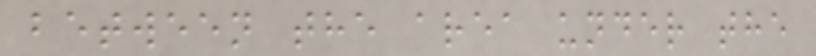between the area under the
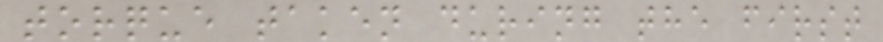torque taken during the first
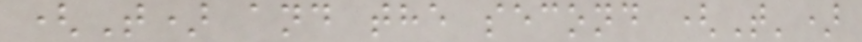(T) and the second (T')
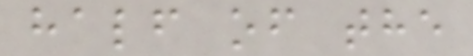half of the
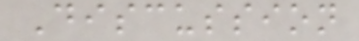Discussion
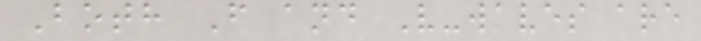Both F and V-waves are
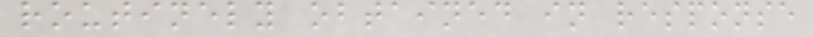routinely obtained in response
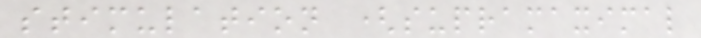stimulation (supramaximal
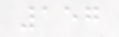157
